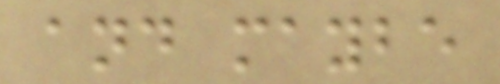and maybe
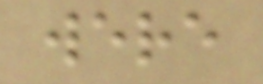were
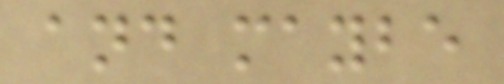and maybe
